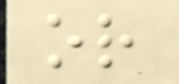or
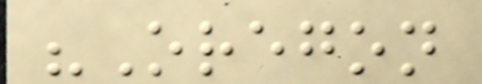"Oregon
